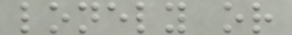lonely or
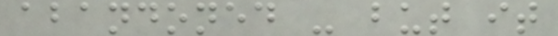abandoned - but it
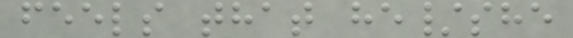feels that he/she
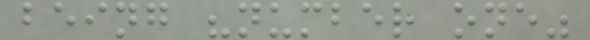being "number one"
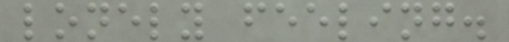lonely feeling.
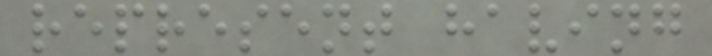represent having
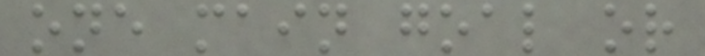one main goal or
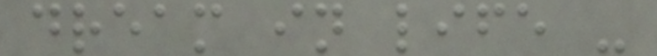dream in life -
